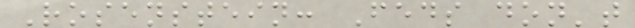Rosenstein: Feds don't
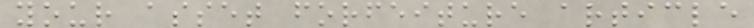your asset forfeiture article
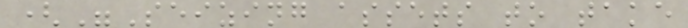("Seizing assets to take
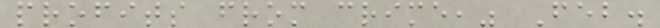profits from crime," Feb.
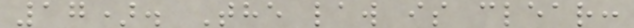17). The law is clear:
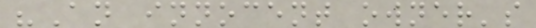"An innocent owner's
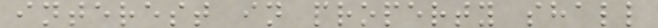interest in property shall
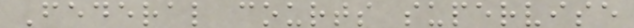Federal courts supervise
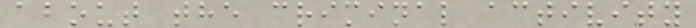about the criminal activity
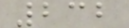232
